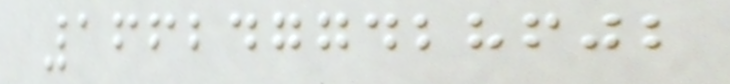1662477428602
